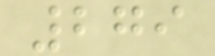279
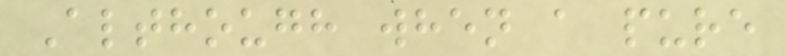Although when a pure
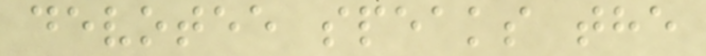devotee speaks the
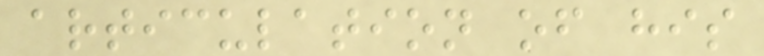articulation of his
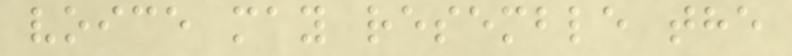voice may resemble the
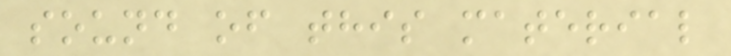sound of this material
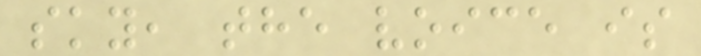sky, the voice is
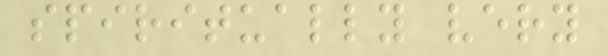spiritually very
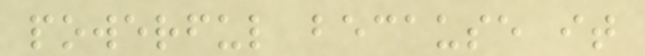powerful because it
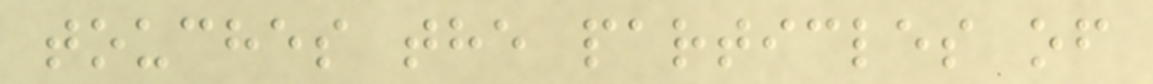touches the particles of
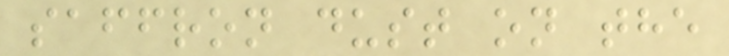saffron dust on the
